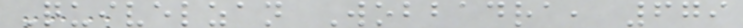Quivelzan Wobbadra, 679
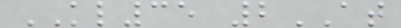KL35 2AT
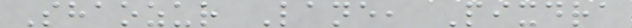Shaozur Lane, Pixdra
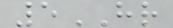5HR
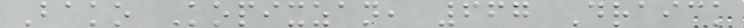Bako Kopixzan, 667 Draick
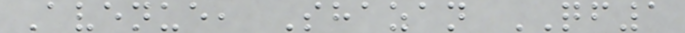Avenue, Shazan QF1
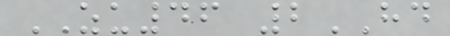ZU46 2HD
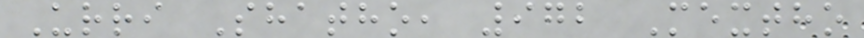Urri Shatho, 972 Mextho
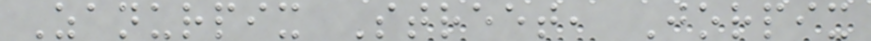Zanurpix Street, Jorpix
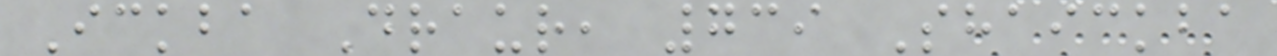Ickba Draur, 739 Shaickba
